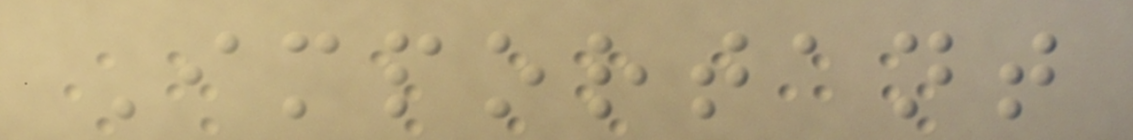Important
